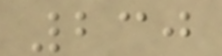230
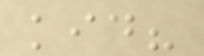kid?
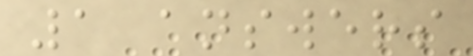1 answers
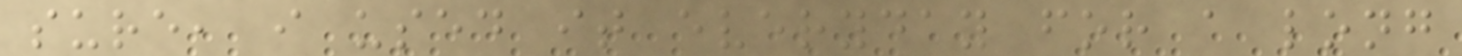sure, i used it everyday for a long
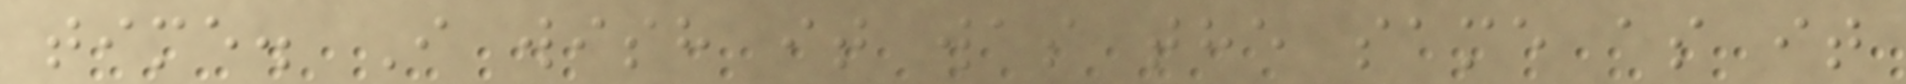time. I wish it was the same as it
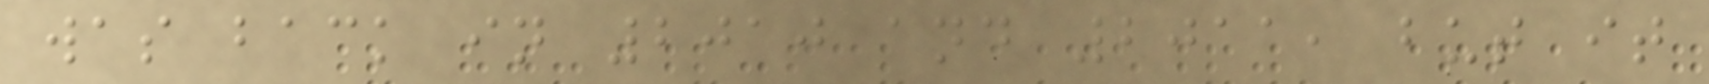was back in 2010 and 2011, but it
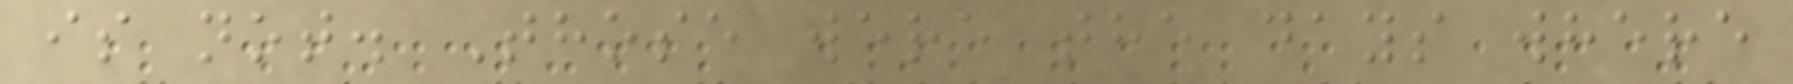is not. Those were the days where
